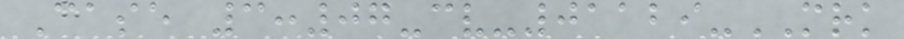Case 3:07-cv-01129-MRK
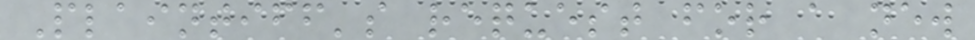Plaintiff's request for a new
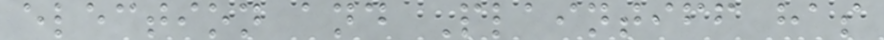election and Plaintiff has
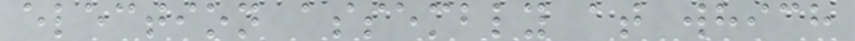election assembly at which
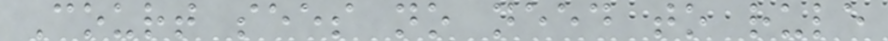Court sees no need to rule
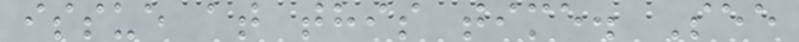issue at this time. See
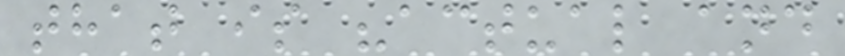that is "actual and
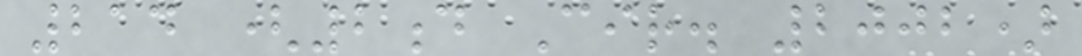214 (2d Cir. 2002)
